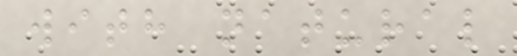with natural
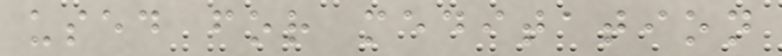used for meditation
